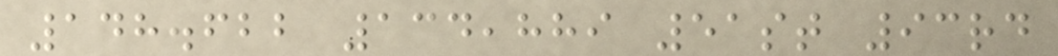148.622 134,889 51st 93rd
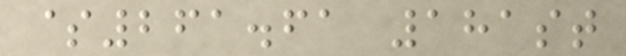$261.61 181st
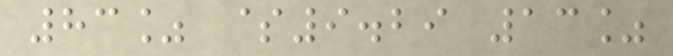83% $9.29 13%
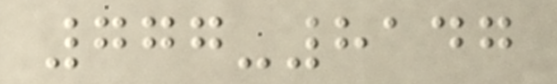777-8147
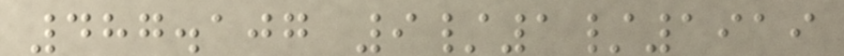487.107 9/1/1919
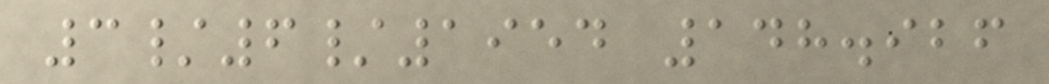3/6/1954 148.926
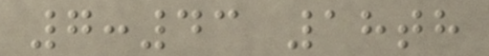7:43 18th
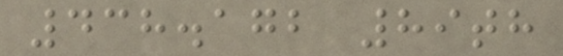438.172 89th
